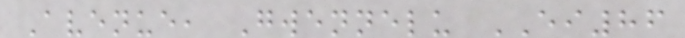Avenue, Gwennelu EI86
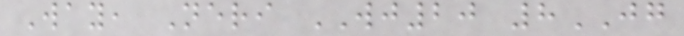Way, Neri WJ20 8JG
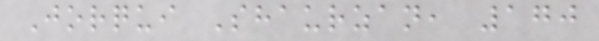Jorqui Shaurzan, 170
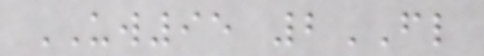UW95 2FL
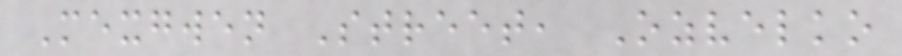Mexgwen Street, Ozvelko
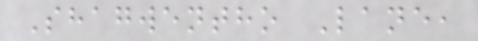Shagwentho Lane,
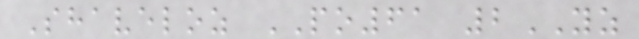Shaveloz PO61 2YZ
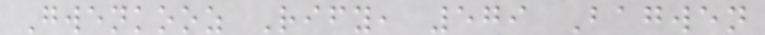Gwenkooz Rify, 579 Bagwen
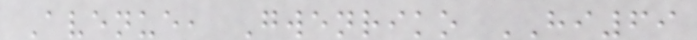Avenue, Gwenriko HI69
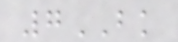7BK
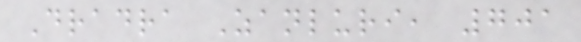Dradra Zanluri, 701
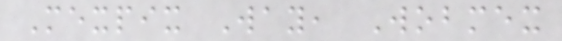Mexpix Way, Wobmex
